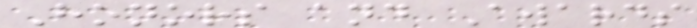Honors and Awards
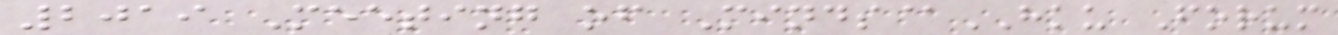2019 Meeting of Minds@HKU Forum
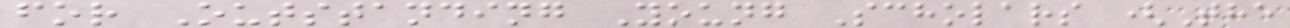for Outstanding Young Scholars (The
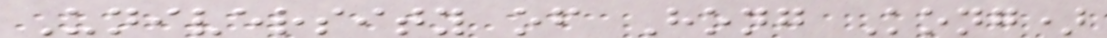University of Hong Kong)
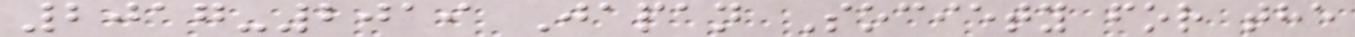2017-2019 Japan Society for the
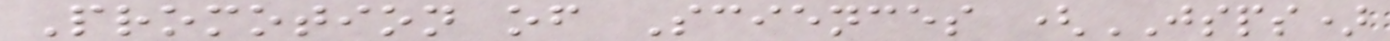Promotion of Sciences (JSPS)
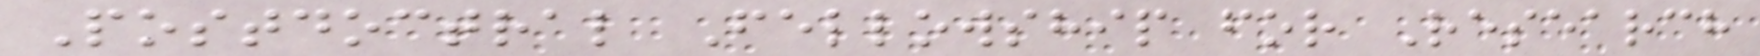Postdoctral Fellowship for Research
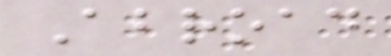Abroad
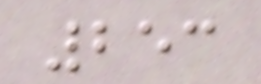253
